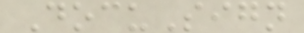DocuSign
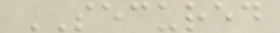SECURED
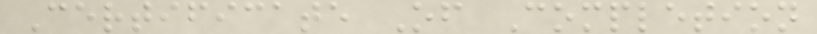Certificate Of Completion
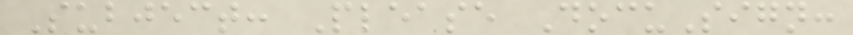Subject: Please DocuSign:
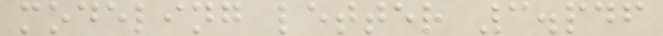modeling letter 3.pdf
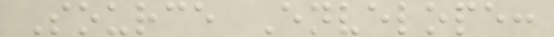Source Envelope:
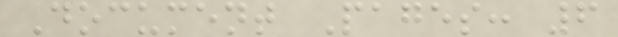Document Pages: 6
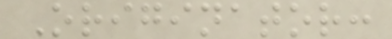Originator:
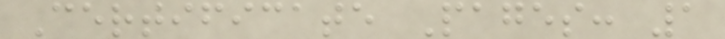Certificate Pages: 1
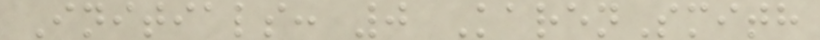Initials: 0 KarenSmith
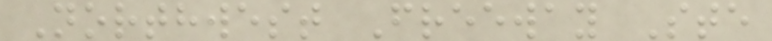Northwest Freeway Ste
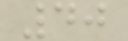40
